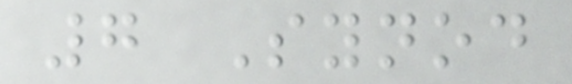7 Synod
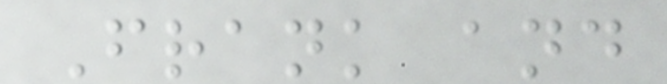Frank and
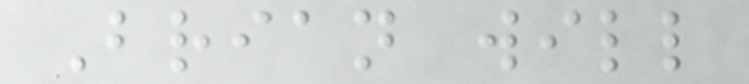Brian will
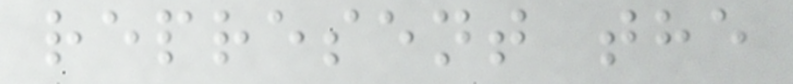represent the
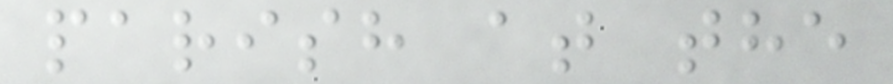parish at the
